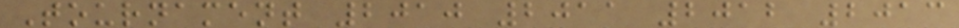Tournament 2010 2011 2012 2013
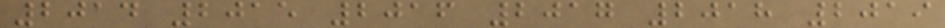2014 2015 2016 2017 2018 2019
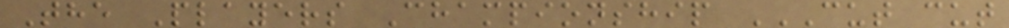The Players Championship CUT CUT
